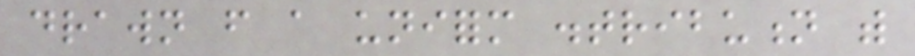drawn from a uniform distribution with
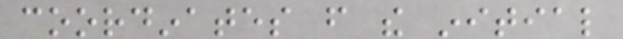coordinates from the initial
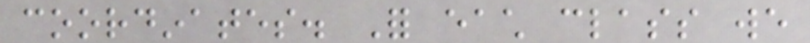coordinates. For each class we
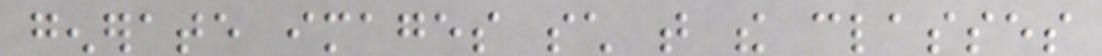generate images such that the classes
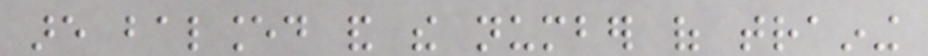are balanced and the number of training
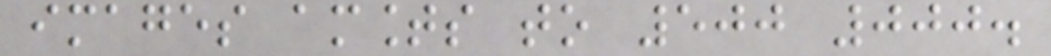images amounts to 500 000.
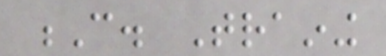C. Training
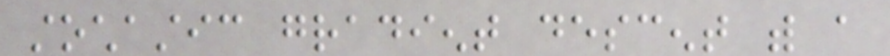stochastic gradient descent with a
